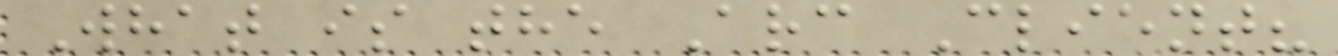What is the Arc Client?
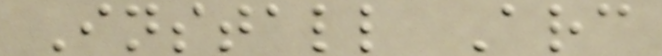Install Arc
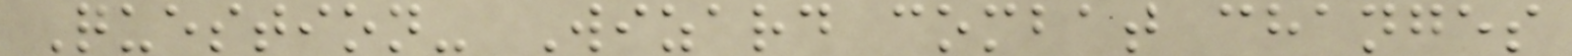Question- Wizard combat changes
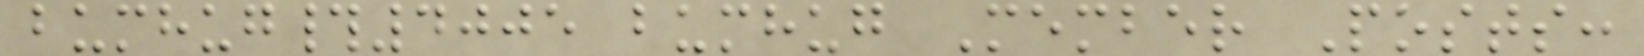bumhug#4005 bumhug Member Posts:
